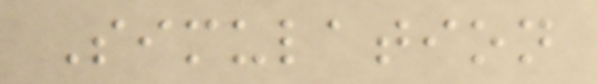Simulation
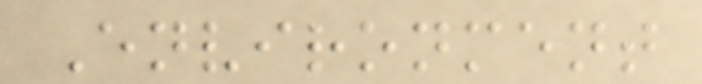Environment
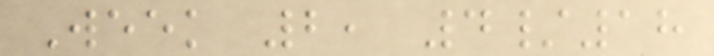Week 2, 4/18
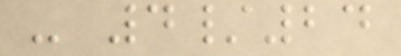- 4/24
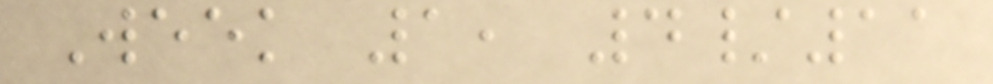Week 1, 4/11
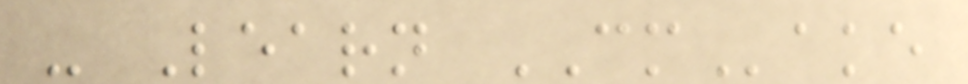- Learn CMake
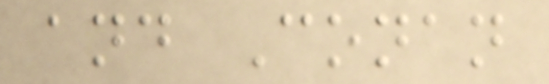and Conan
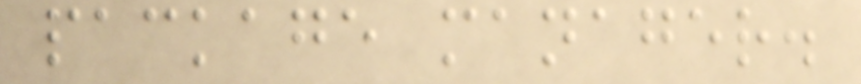package manager.
